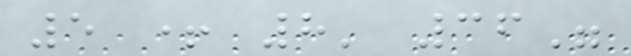5 + 8' 36"
